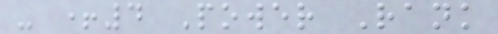- +4 Power Rank
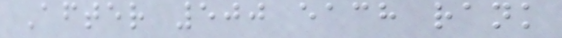After 500 each rank
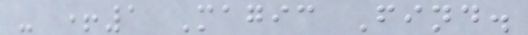- +1 Magic Find.
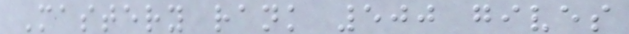Mastery rank 500 gives
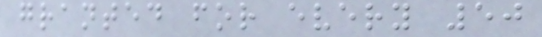granted for every 50
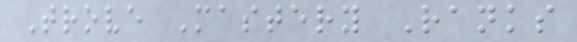Trove Mastery Ranks
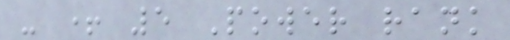- + 5 Power rank
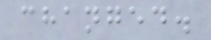changed.
